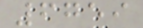6759
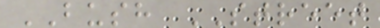BUSH STREET
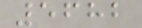5682
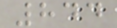844
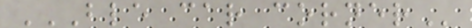BLE CAR CORNER
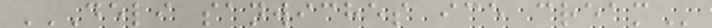DELI SANWICHES ICE CREAM
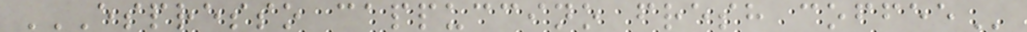ESPRESSO CAPPUCCINO FRESH COFFEE
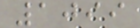1099
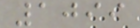1099
